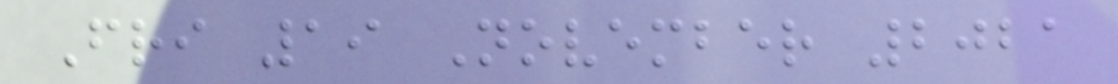Fri 19 November 2021
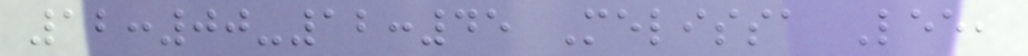12:00-12:45 Melissa Lee,
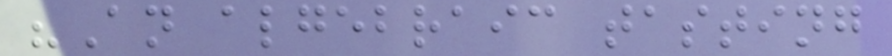"An algebraic tasting
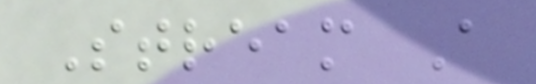Stream A
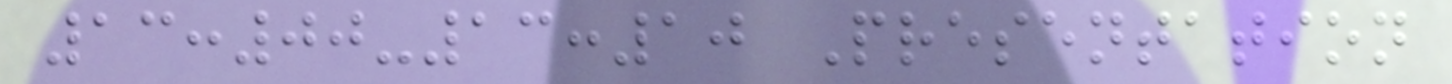13:00-13:10 Presentation
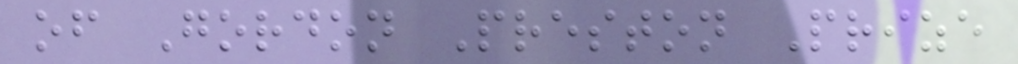of Gordon Preston Prize
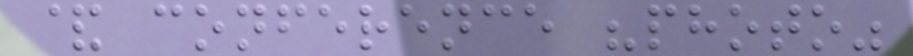& conference "photo"
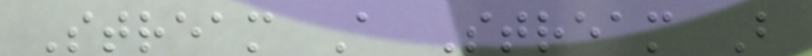Stream A Stream B
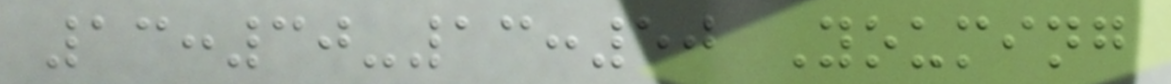13:30-13:50 Youming
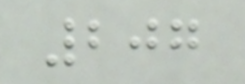207
